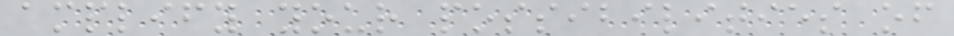amplify your possibilities of
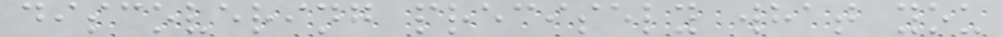discovering precisely what you
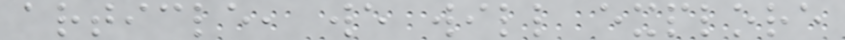article, we will explore
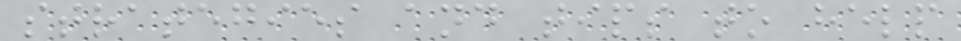strategies and tips to help
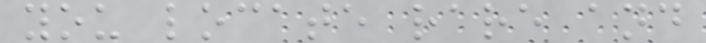you locate rare and
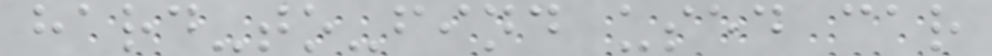hard-to-find used car
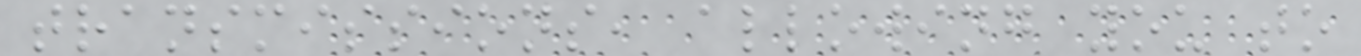transmissions, allowing you to
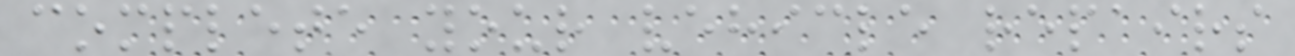complete your vehicle repairs
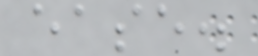ease.
